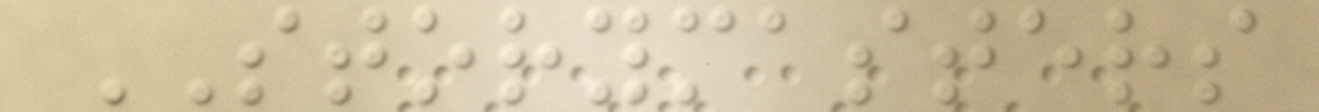STORYMASTERS
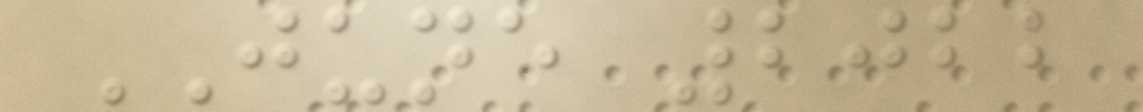JUNE 2022
